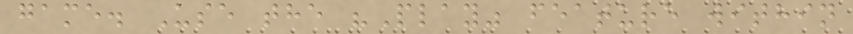game. Use the "Play" feature within
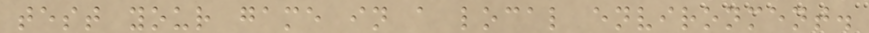test your game in a local environment.
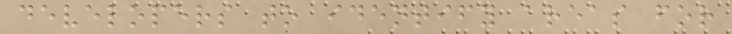developers to identify areas for
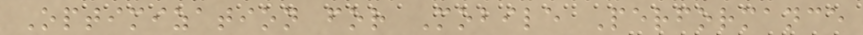Optimization for Mobile Performance
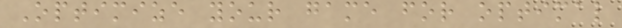Optimize your game for optimal
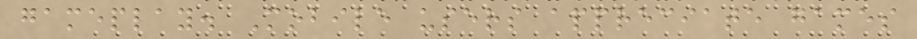gameplay. Mobile users appreciate games
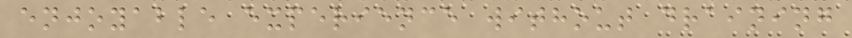enjoyable experience without draining
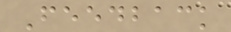Feedback
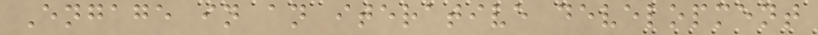Engage in an iterative development
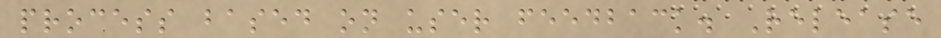process based on user feedback. Release
